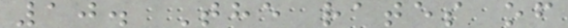10. The rates of
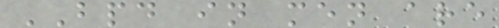BPD in men are
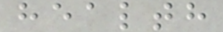health
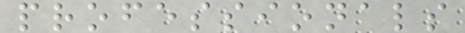professionals
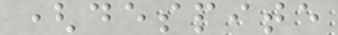(despite
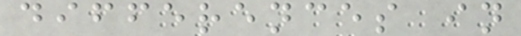differences in
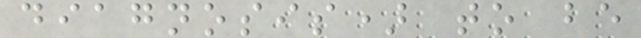diagnosis) to be
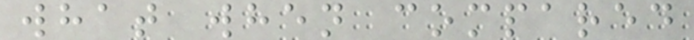what when compared
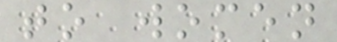to women
